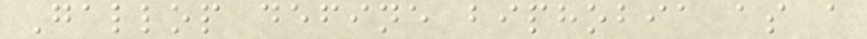Gallop define biphobia as a
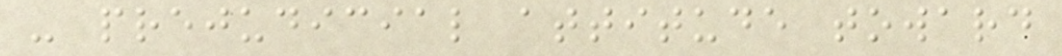- prejudicial attitude toward
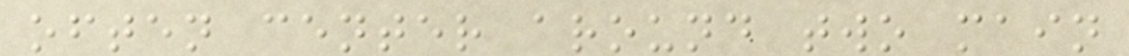often center around two main
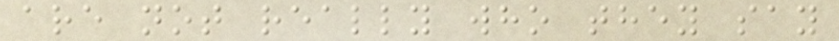are not really who they say
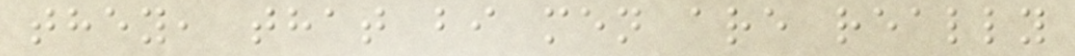they, that bi men are really
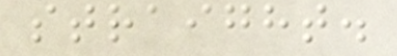straight.
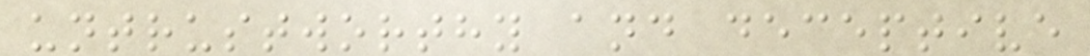untrustworthy and deceptive
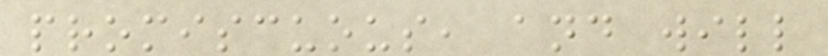promiscuous, and will
